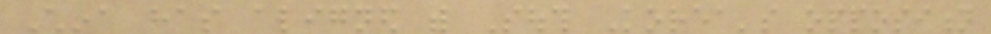China has aligned with South Korea's opposition
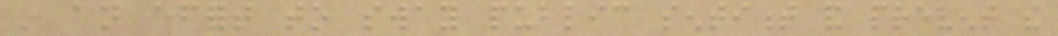in an effort to sway public sentiment and prevent the
